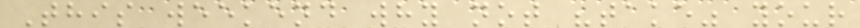This weekend why not "take" your
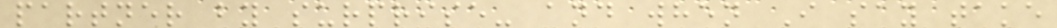partner by surprise- and when I say take
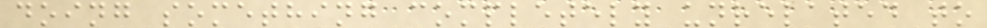doing something completely unrelated to
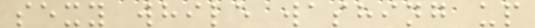sexy while washing up
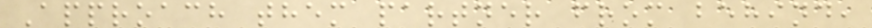Approach them partner from behind,
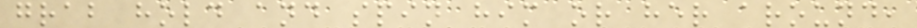grab hold and spin him or her around,
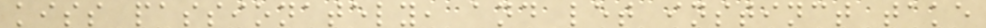kiss passionately, and let instinct take
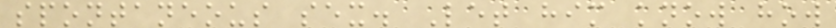spontaneous sex. Let him know how
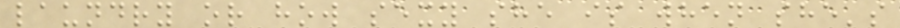laundry or how sexy she is when she's
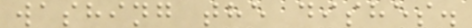washing the dishes.
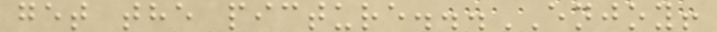get the picture...ENJOY!
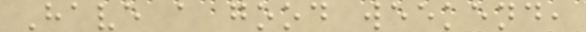Have a good weekend,
